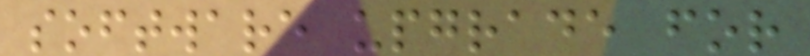software upgrade for
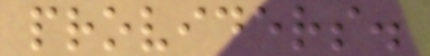providers.
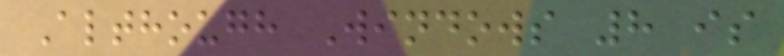Although Windows 8 is
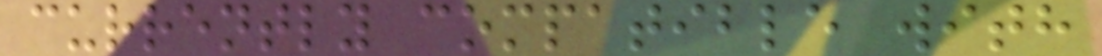currently compatible with
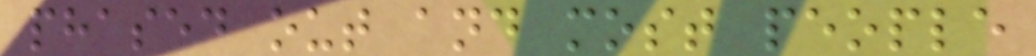phased out and most people
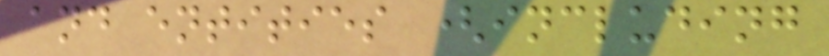and entities (including
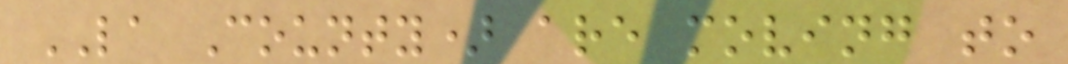LA County) are moving to
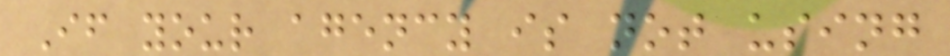If your agency is not using
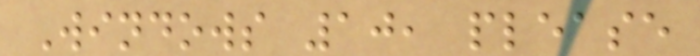Windows 10, please
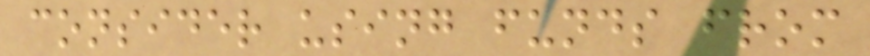consider using funds from
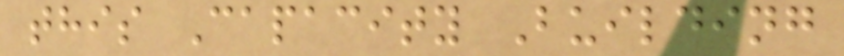this Capacity Building
